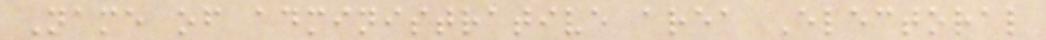Name of administrative area Electoral
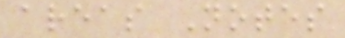areas Notes
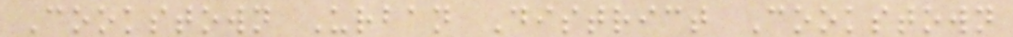Cookstown Urban District Cookstown
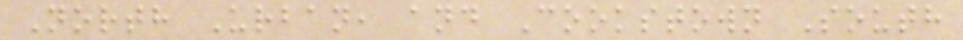North Urban, and Cookstown South
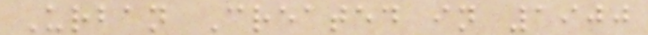Urban Created in 1900
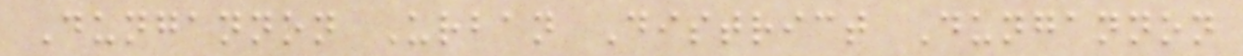Dungannon Urban District Dungannon
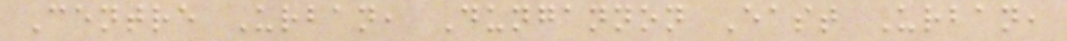Centre Urban, Dungannon East Urban,
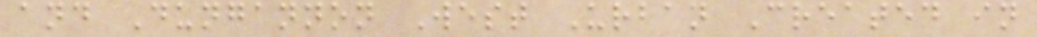and Dungannon West Urban Created in
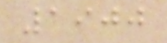1900
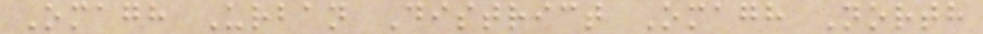Omagh Urban District Omagh North
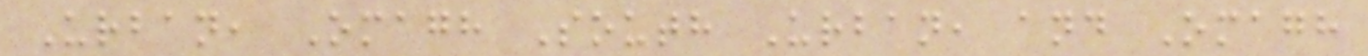Urban, Omagh South Urban, and Omagh
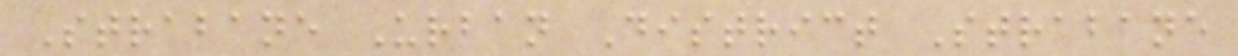Strabane Urban District Strabane
